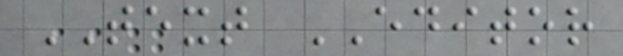TEXT EDITOR
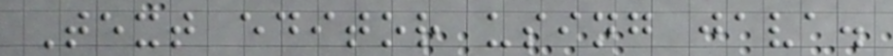Text editor using java.
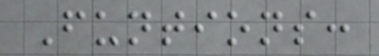Funtions:
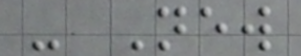- New
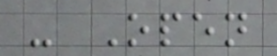- Open
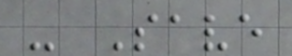- Save
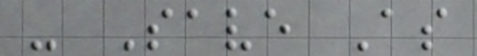- Save As
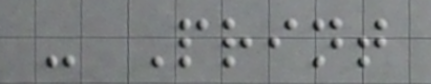- Print
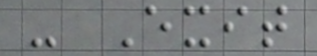- Exit
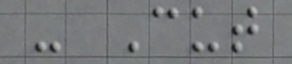- Cut
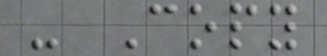- Copy
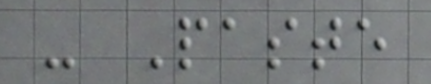- Paste
